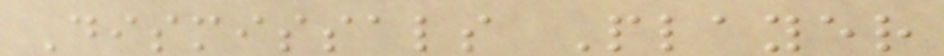Dismissals Player
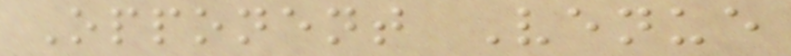Opponent Venue
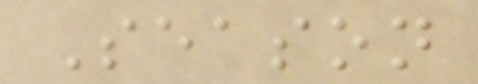Season
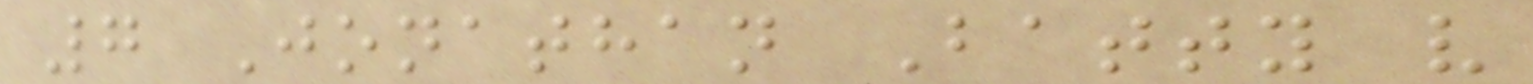7 Jonathan Batty v
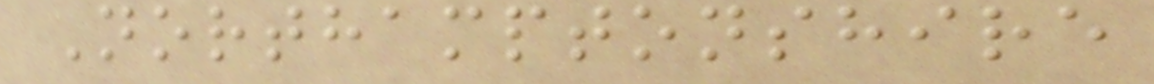Northamptonshire
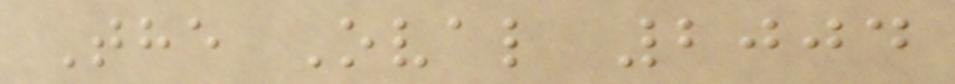The Oval 2004
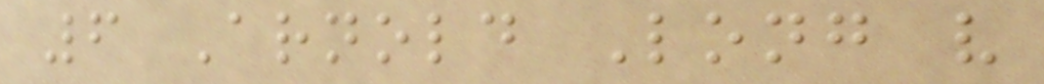6 Arnold Long v
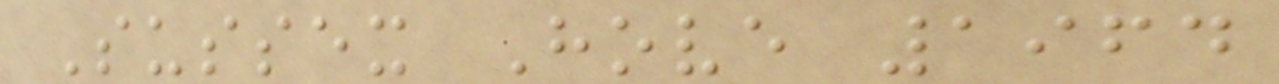Sussex Hove 1964
